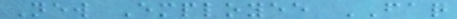New Employee FAQ
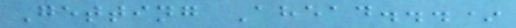Getting Ahead...*
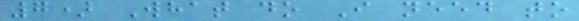7) What do I need to
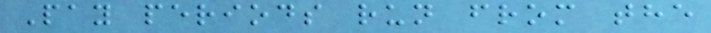Pay periods run from the
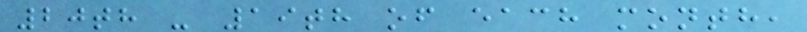20th - 19th of each month,
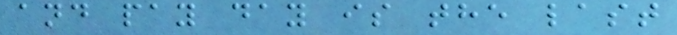and pay day is the last
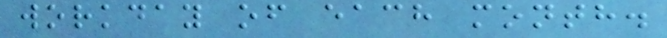workday of each month.
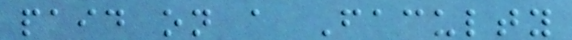paid on a Faculty
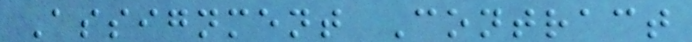Assignment Contract
